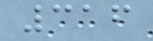316
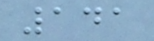141
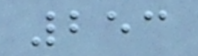253
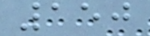150
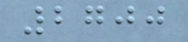2700
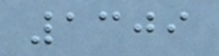1309
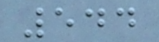544
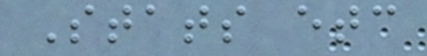Stats etc
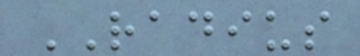RADIUS
